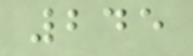245
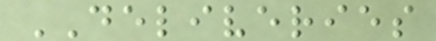DELIVERIES
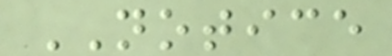NOTICE
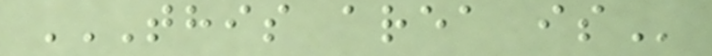THIS AREA IS
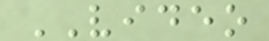VIDEO
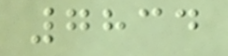7834
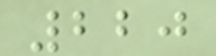220
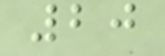20
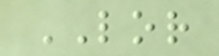LOR
